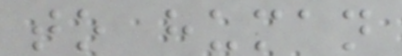to human
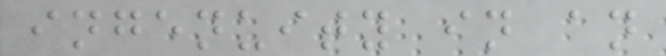ingenuity in an
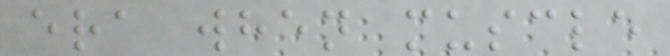era when muscle
